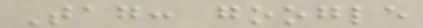Tag: google
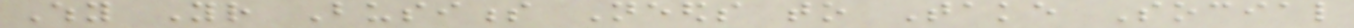Why Your Business Needs to Take Social
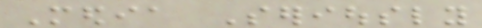Media Seriously
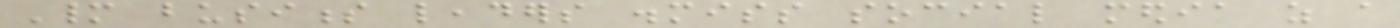Many business leaders dismiss social media as a
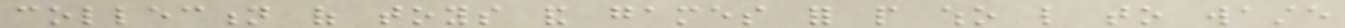collection of toys and games for people who like to waste
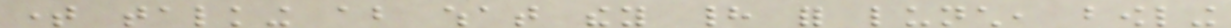time talking about what they had for lunch, bowling
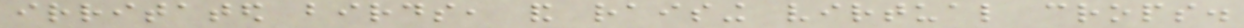irritated birds, and raising virtual crops.
